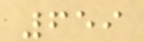659
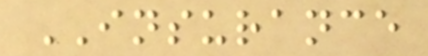INSURANCE
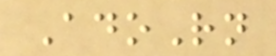AdoRn
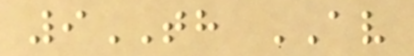9TH AV
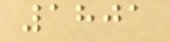1801
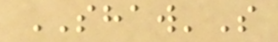SHAW'S
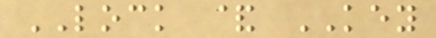LOCK & KEY
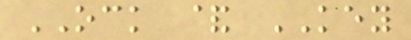OCK & KEY
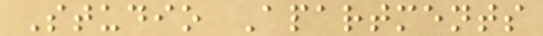Studio Apartments
